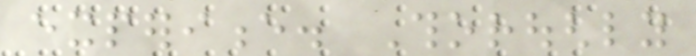experience. Thoroughly
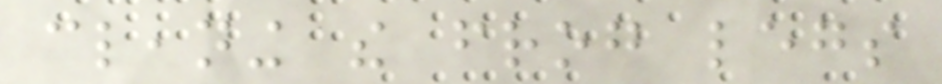cleaning the frog legs
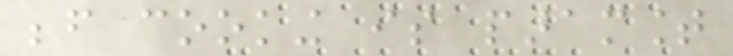before cooking is paramount
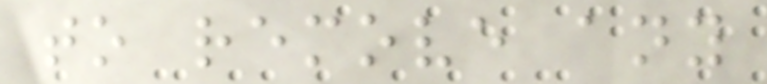to remove any
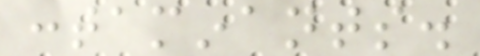contaminants.
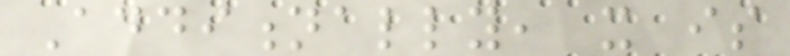Additionally, it is
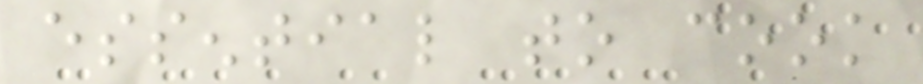essential to cook
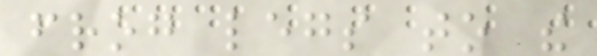frog legs to the
